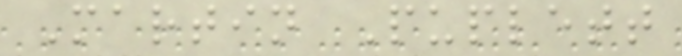Martin Puplett
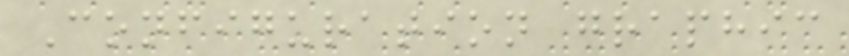Configuration graphic
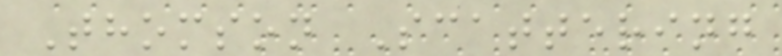Thomson Scattering
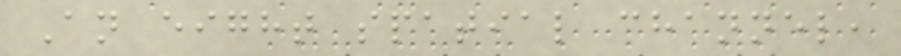An eight spatial channel,
